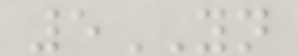5YN
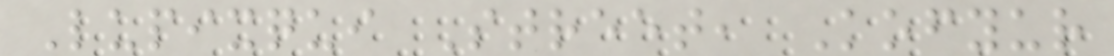Lupixqui Street, Kofyur
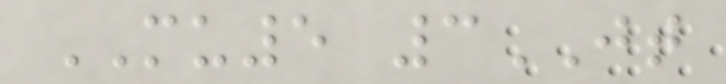MU5 3JT
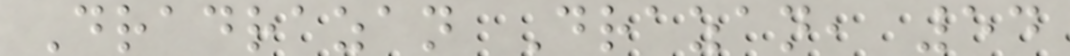Dradrazan Drazan, 54
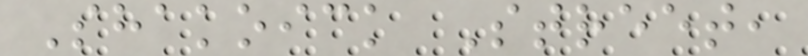Shakoick Street,
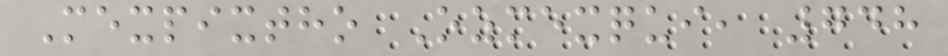Mexpixtho Ozmexqui, 748
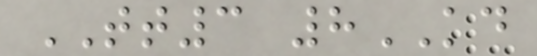TT3 8KD
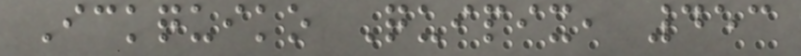Ickquiko Quipix, 453
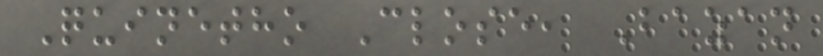Quinetho Close, Bazan
